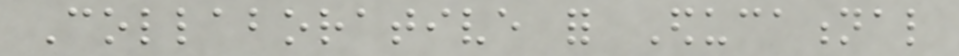Collaborative for Educational
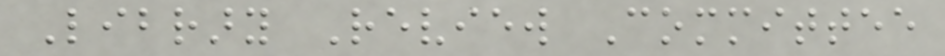Library Review Committee
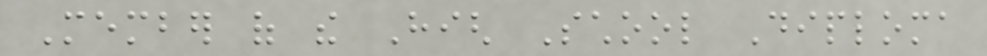Member of the High School Diploma
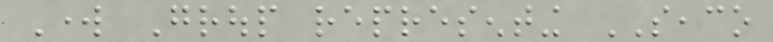Work Group representing SEACO
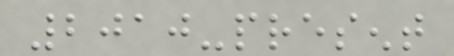2010-present
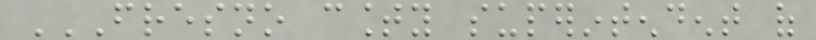FRESNO COUNTY SUPERINTENDENT OF
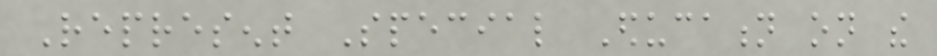Represent Special Education on the
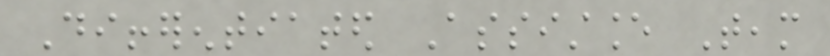Differentiated Assistance Team
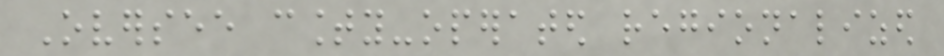Oversee county-operated regionalized
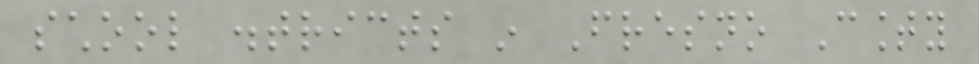school districts in Fresno County
